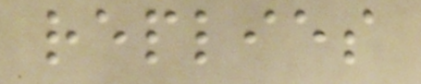replies
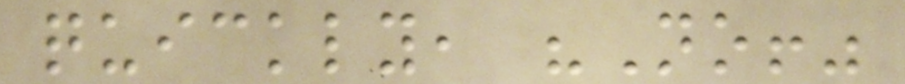quickly, "No!"
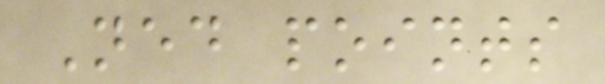Ned points
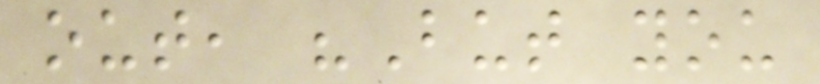out, "But you
